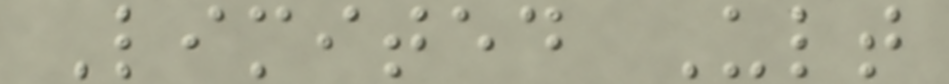Limited Ult
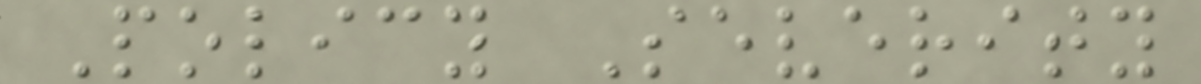Policy Severity
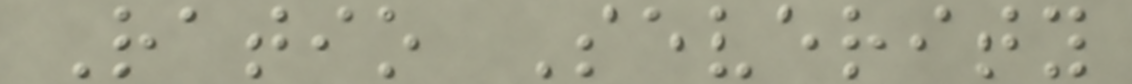Ratio Severity
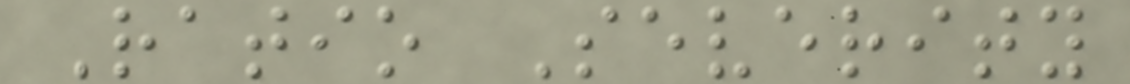Ratio Severity
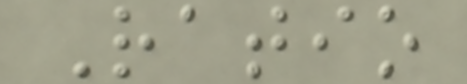Ratio
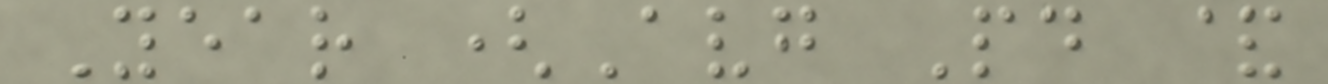Year (Avg Pd &
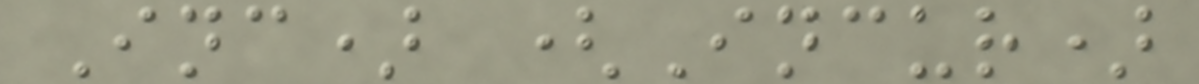Inc) (Incur)
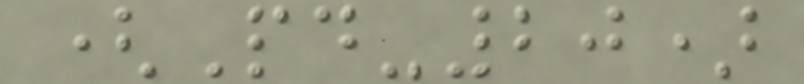(Pd-20)
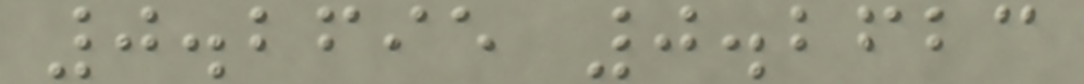0.2695 0.2623
